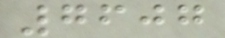7607
